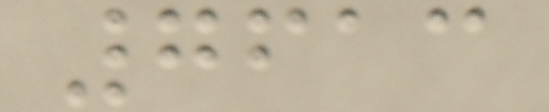7613
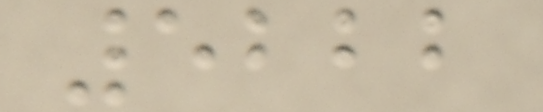5222
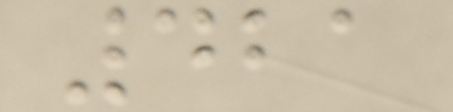421
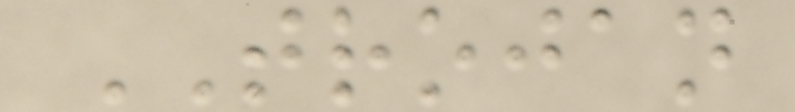TROJAN
